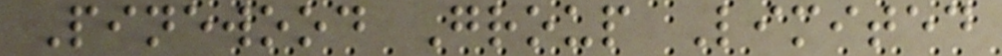Pinewood Group Limited
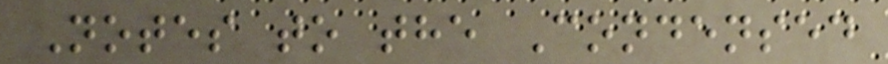Notes to the Condensed
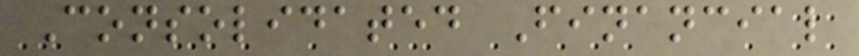Consolidated Financial
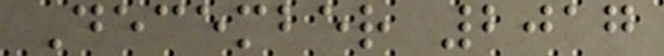December 2017
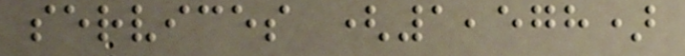services (1,578)
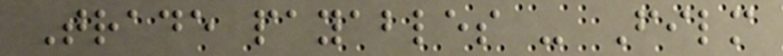Trade payables - Film
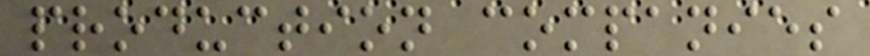production companies
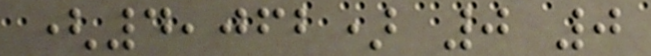(4,062) 0 0
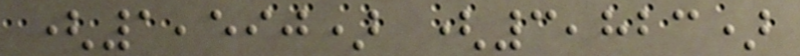(1,590) (3,823)
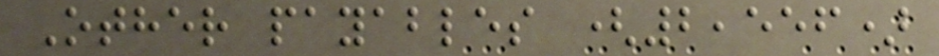Other payables (2,556)
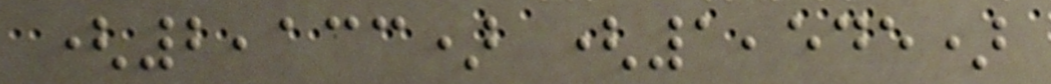(2,133) (1,545)
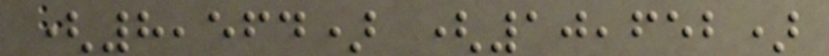(8,564) (10,652)
